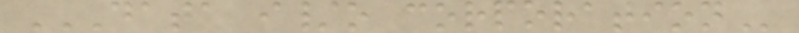DATA I/O CORPORATION
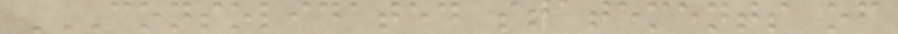CONSOLIDATED STATEMENTS OF
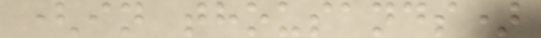(in thousands)
